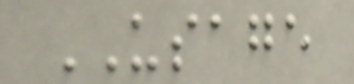USAGE
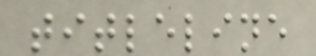titleline
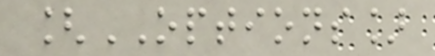[OPTIONS]
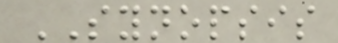SYNOPSIS
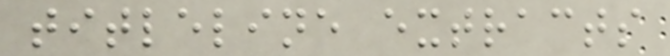titleline extracts
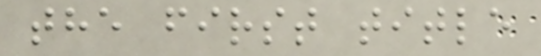the first title
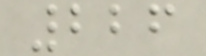226
